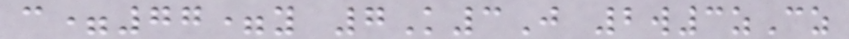c=77=y 7K3J 2w3zCz
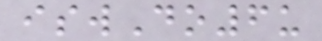iswDo6u
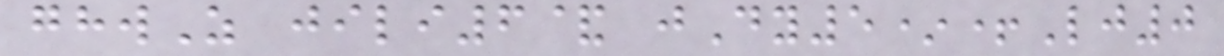ghwZ jili6& jDy5*+Lj0
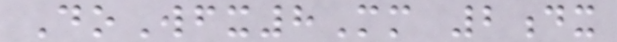DoWfx8Mm 2dx
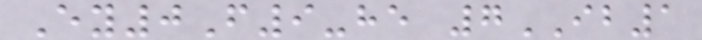Ey0F9-he 7IB1
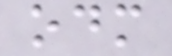odm
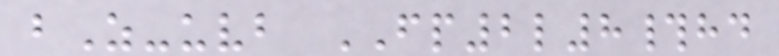bZ-uvb FP2l8#hd
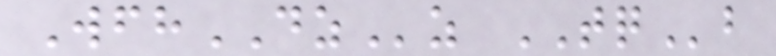WfhDZz TQb
